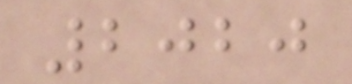2020
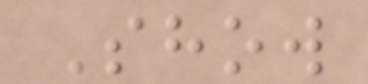Show
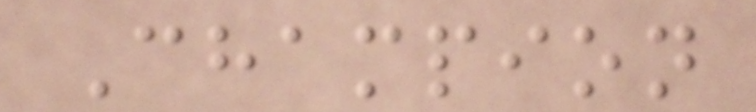Champion
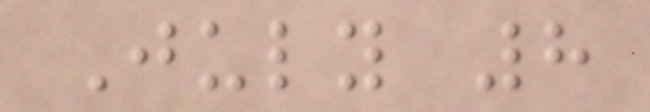July 8
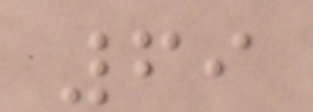69
